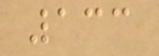133
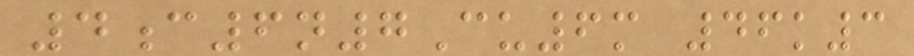4c6n7Cu6m 46k3
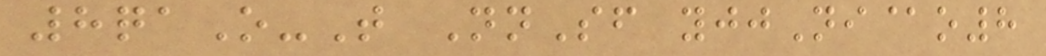8qaO-T NnSf yjjNi@o8
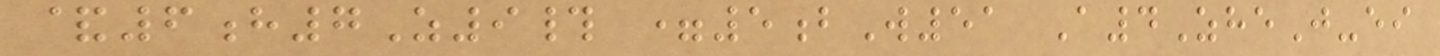&6h7Z9# =5bW51 A4ZheJ-ei
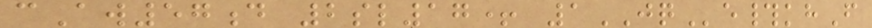cAw57d 2sl17+ 1JQe#khF
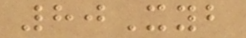80Xyb
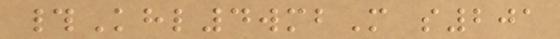#Khl4wmbM s201
